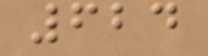624
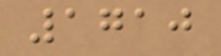1710
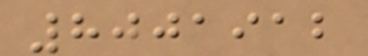8001912
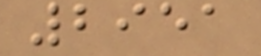2951
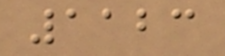1123
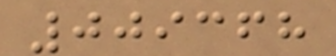009368
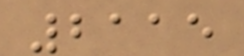2115
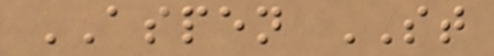ASPEN ST
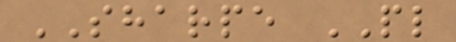SHARPE PL
